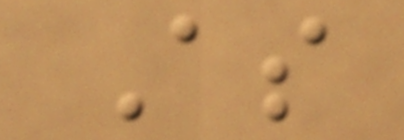As
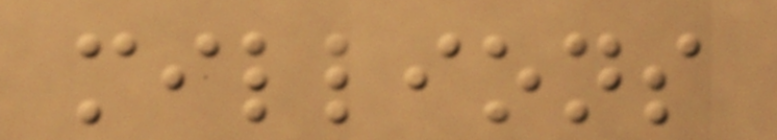millions
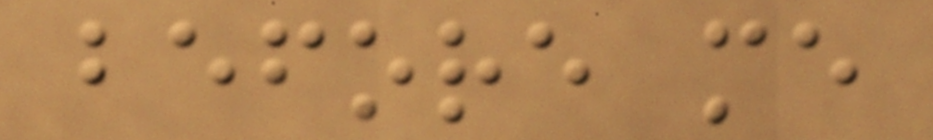before me
